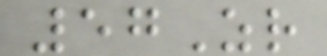57Zr
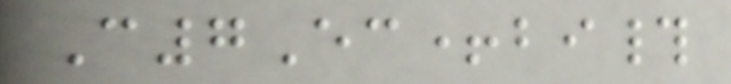C7Ec+bi#
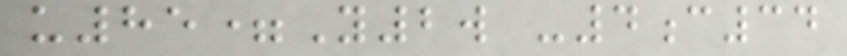u85=Y2w -4c34
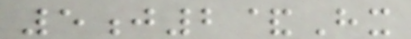5j2&Hx
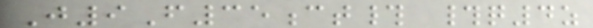J9F35ct# #q4z
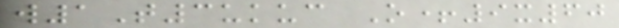w1T3ukuc O+9x60
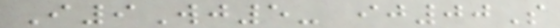I9Wj5- ij00S
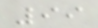99
